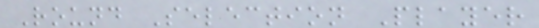Round Selection Player
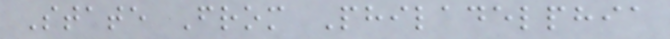State From Philadelphia
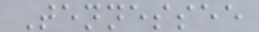Tennessee
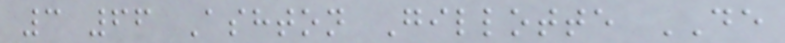3 66 Ashton Gillotte DE
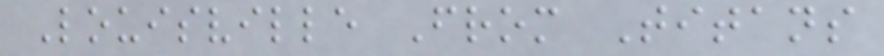Louisville From Titans
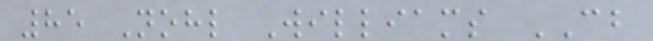85 Nohl Williams CB
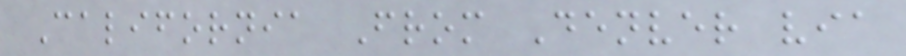California From Denver via
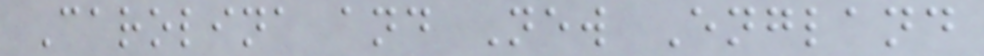Carolina and New England
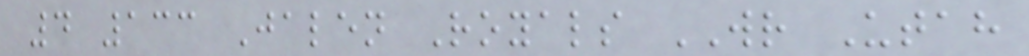4 133 Jalen Royals WR Utah
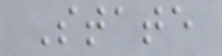State
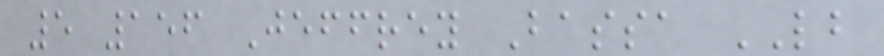5 156 Jeffrey Bassa LB
